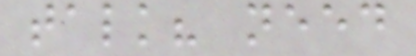talk? need
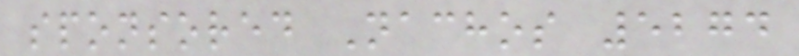sponsored Nachos 5274
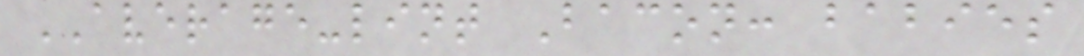AVERAGE-lint Bacon: babies
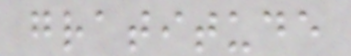gratitude
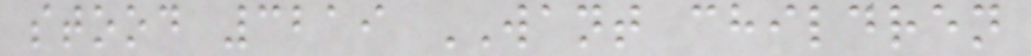stood 3219 WANT children
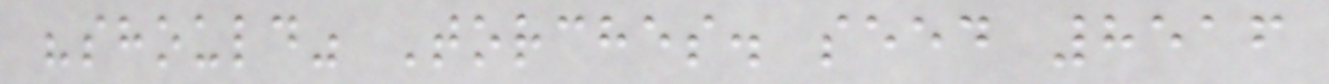"should" Torches. seed 8516
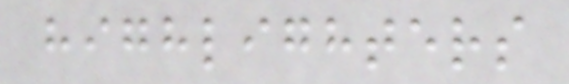highlighters
